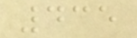435
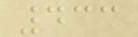433
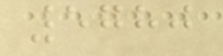5780
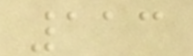113
